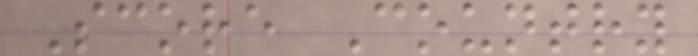Score Country
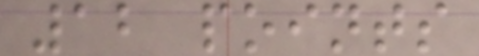12 points
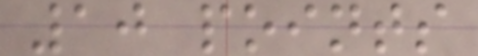10 points
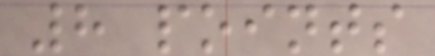8 points
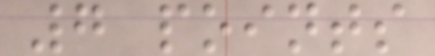7 points
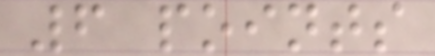6 points
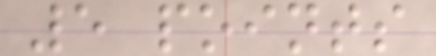5 points
